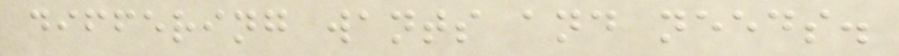differing wants and needs.
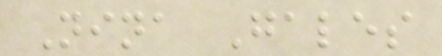Nina Gales
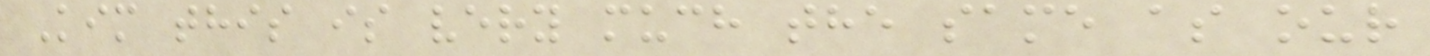Kim this is very much the same as our
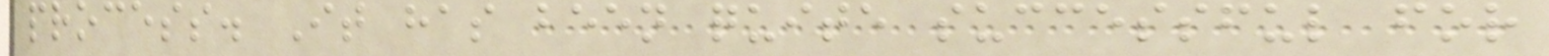process. It has been quite successful for
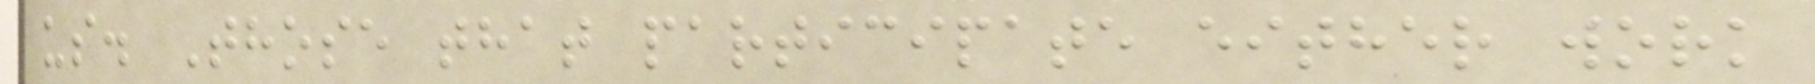us. Those that participate either work
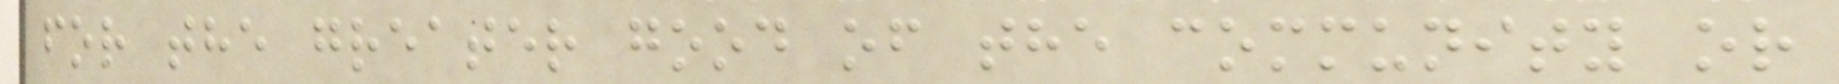for the greater good of the community or
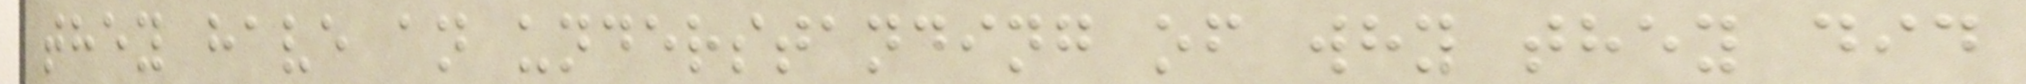they have an understanding of why they did
